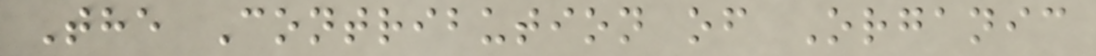The Contribution of Organic
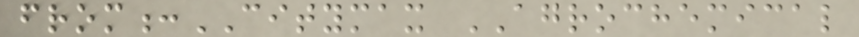from:CITYMAX AGROCHEMICAL
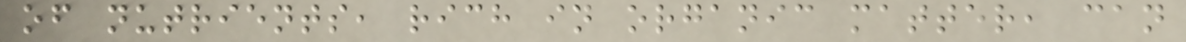of nutrients, rich in organic matter, can
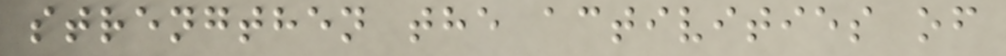strengthen the activities of
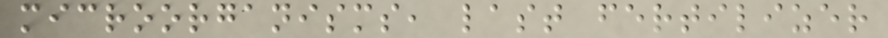microorganisms, last fertilizer
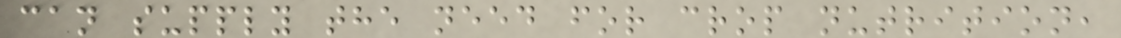can supply the need for crop nutrition,
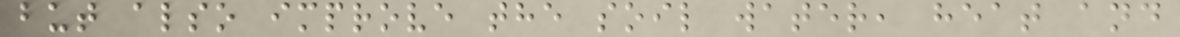but also improve the soil water, heat and
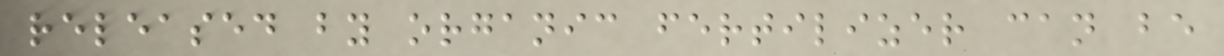released by organic fertilizer can be
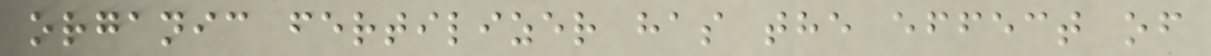organic fertilizer has the effect of
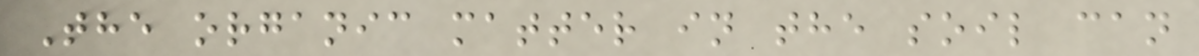The organic matter in the soil can
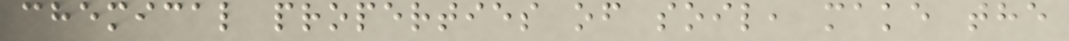chemical properties of soil, make the
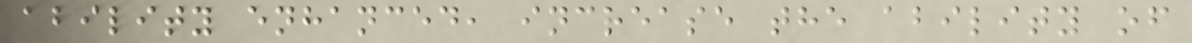ability enhanced, increase the ability of
